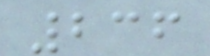236
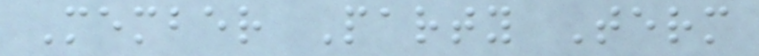Member Party Term
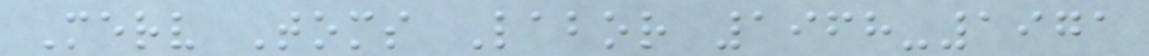Merv Toms Labor 1968-1971
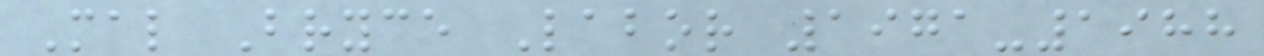Mal Bryce Labor 1971-1988
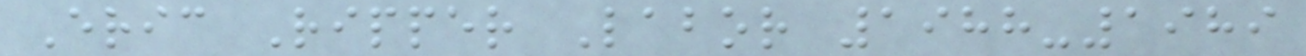Eric Ripper Labor 1988-1989
